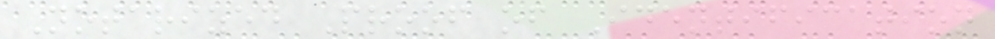Notarized Proof of Identification
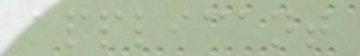applicant
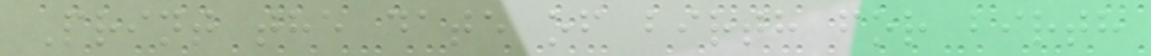Print the date of birth for birth
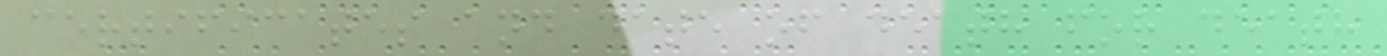certificates and date of death for death
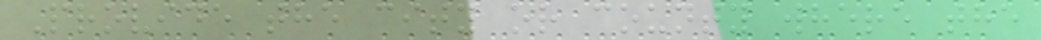Provide the city or county where the
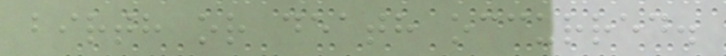birth or death occurred.
